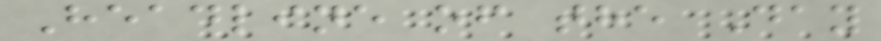Headline of the Day
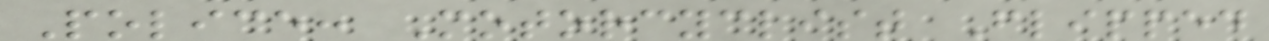Police: Motorcyclist Flipped
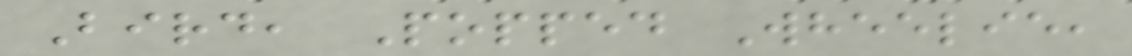Bird, Popped Wheelie,
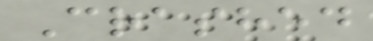Crashed
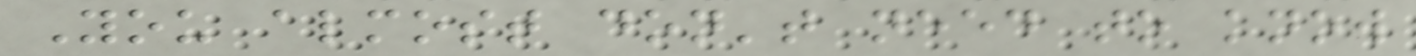You almost don't need to know
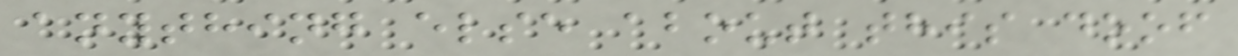anything else about this doof
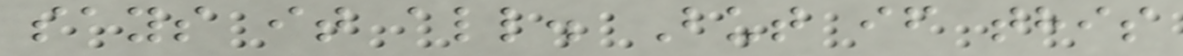says it all. But if this
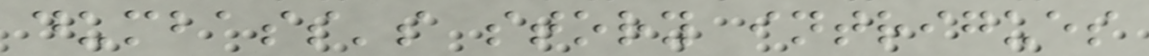dumbass's story intrigues
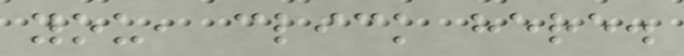you, click here.
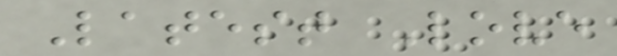Latest Love
